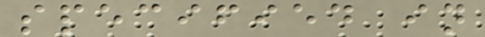specified in
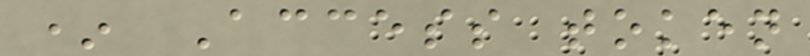* Access token
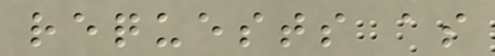requests as
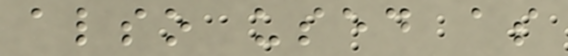also used as
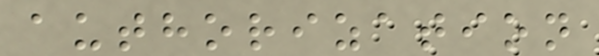authorization
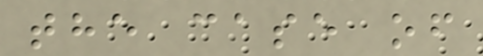the case of
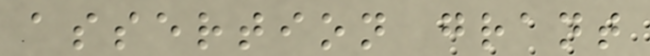assertion grant
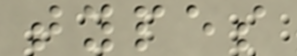types
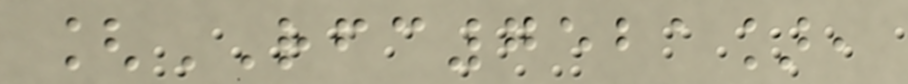[RFC7521],
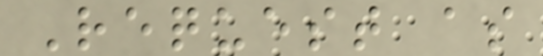Request as
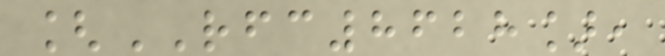[RFC8628],
